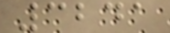3241
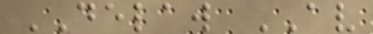DELAW AV
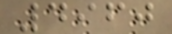4960
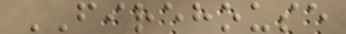FIREHOUSE
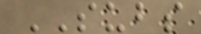SUBS
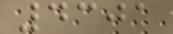4301
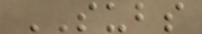SUBS
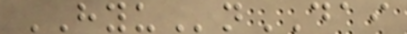HYUnDAI
